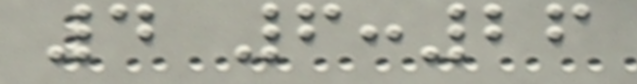4 6:26
